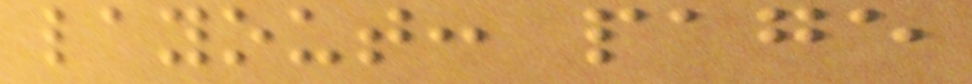layout: page
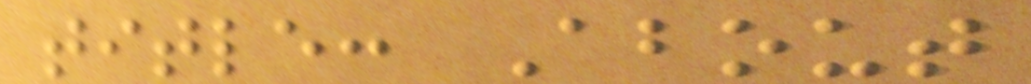title: About
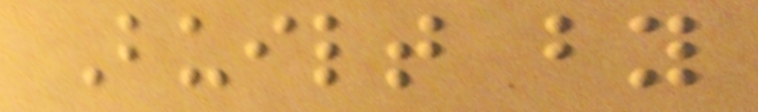Built by
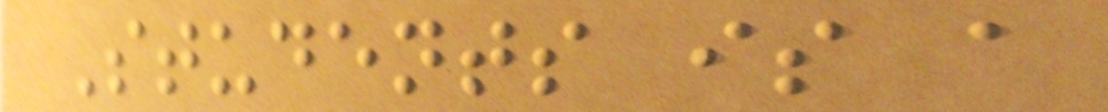Students is a
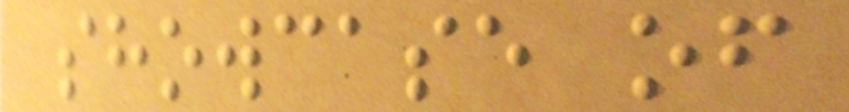showcase of
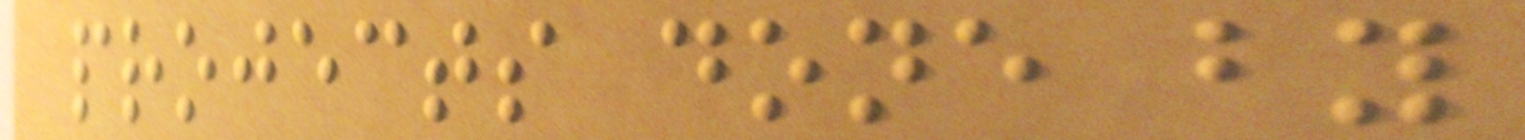projects done by
